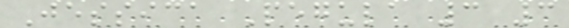Jessica Pegula 3 3
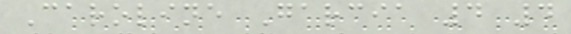Caroline Garcia 4 4
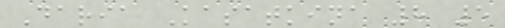Daria Kasatkina 8 5
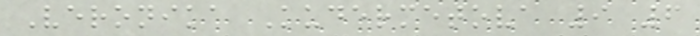Veronika Kudermetova 9 6
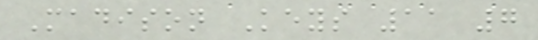Madison Keys 11 7
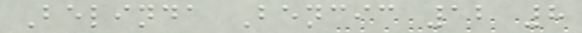Belinda Bencic 12 8
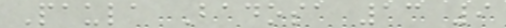Paula Badosa 13 9
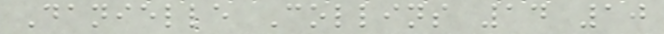Danielle Collins 14 10
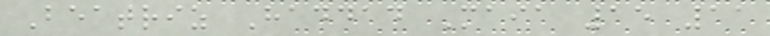Beatriz Haddad Maia 15 11
